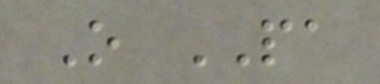O PA
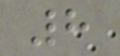8
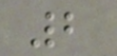2
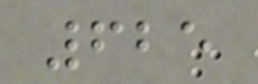625
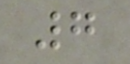7
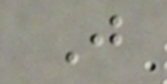J
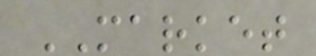MARKET
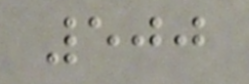500
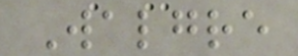Walgre
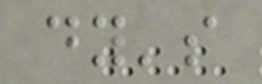dy's
